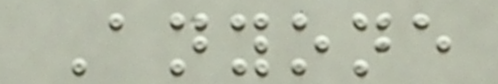Anyone
